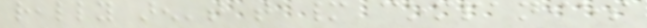really aren't that many companies
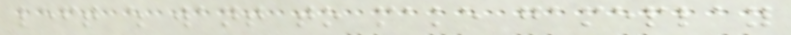left which want to make gameplay
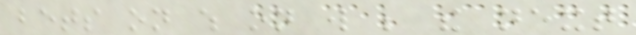bets on which on will be the next
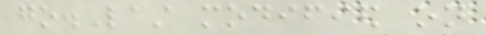go.Last modified on
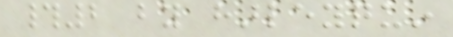#2 by harleyquin
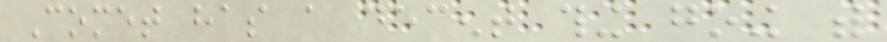Comet has a decent thing going with
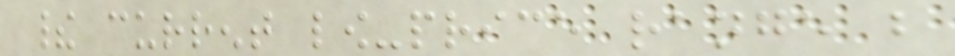their current low-price range but
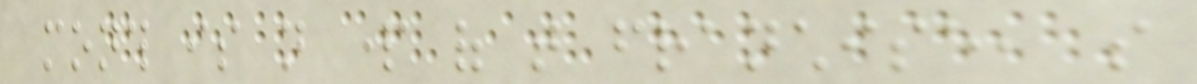month is not part of that franchise, so
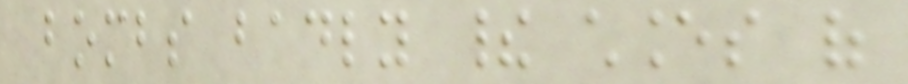bombs badly their chances of
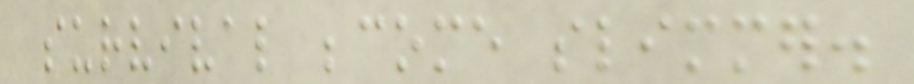survival become slimmer.
